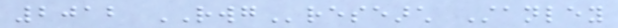2012 RWGresearch Stanley
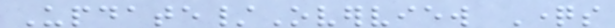Update/Overview Questions
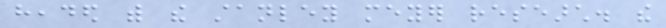headed with the stanley meyer research. the
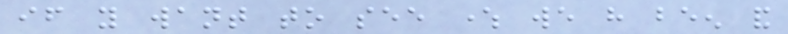if you want to see where we have been and
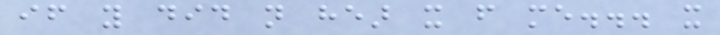if you did not hear it from me... it
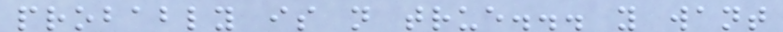probably is not true... you want
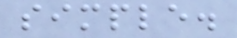simple.
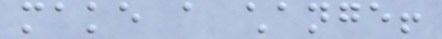make a change!
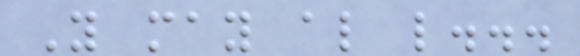You may also like...
